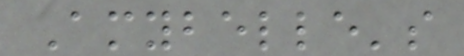Amybelle's
